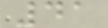41
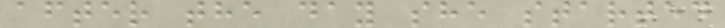after the day she started
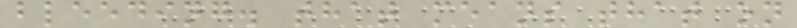bleeding. that means that on
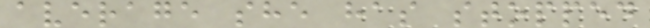average she has stopped
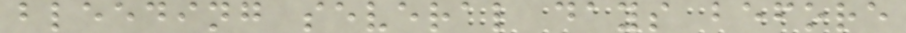bleeding several days before
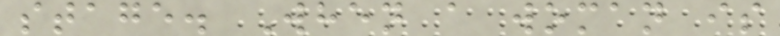stage. When a woman is
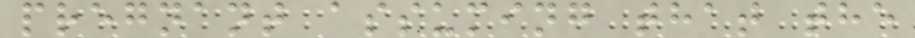pregnant assuming that the
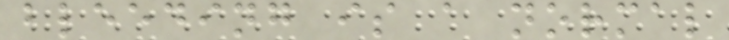bleeding is a normal
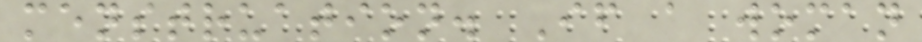menstruation. If a woman
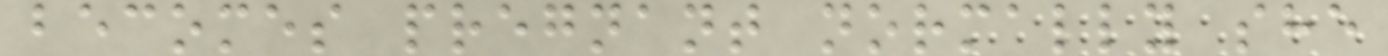becomes pregnant normally she
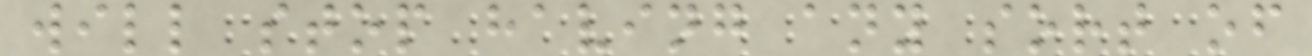will stop having any sort of
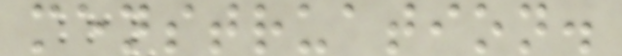menstruation.
